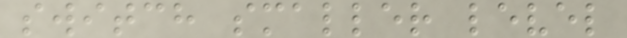switch smaller level
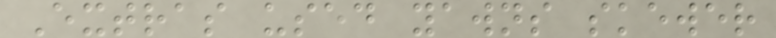Extras used yawns skewer
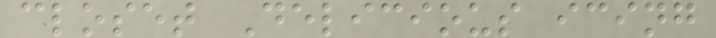closet Delicious icing
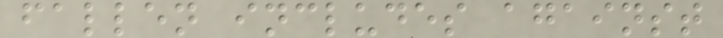fallen includes against
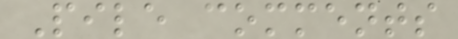Pile comments
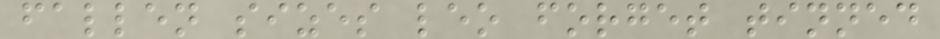fallen sizes leo forget tinned
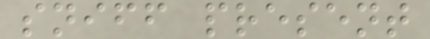sniff present
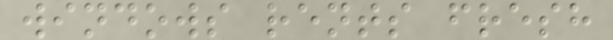windows rents fresh
